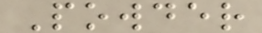Powder
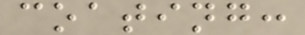coating:
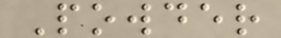Powder
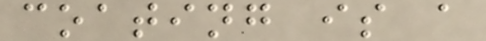coating is a
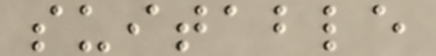suitable
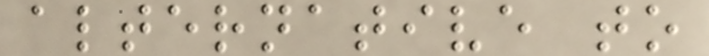alternative to
